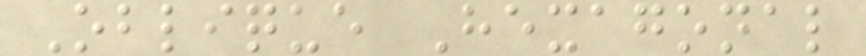Oblique Hexagonal
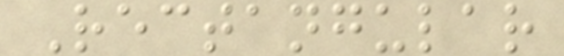Rectangular
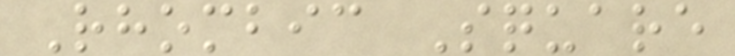Rhombic Square
